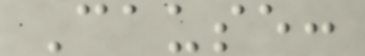Cause:
